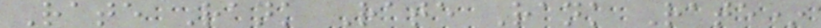Rate Rank Rate Rank Rate*
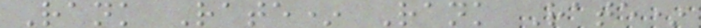Rank Rate* Rank Rate*
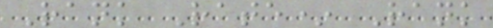Rank Rate* Rank
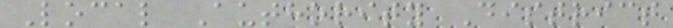Local Authority District
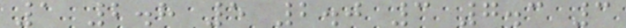1 2.8 5 2.0 3 7.3 3
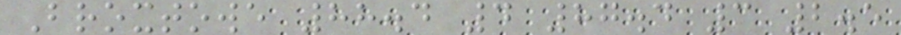Broxtowe 88.4 4 87.4 3 2.5
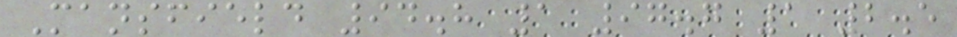Mansfield 94.8 1 97.7 1 2.5
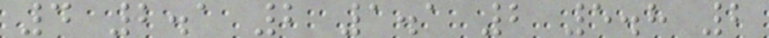4 2.1 2 1.1 2 5.8 2
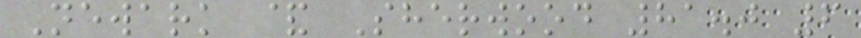Newark & Sherwood 81.0 6
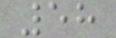58
